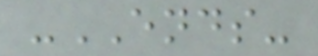-ENDS-
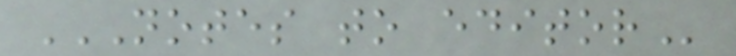NOTES TO EDITOR
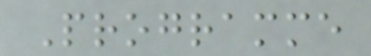Programme
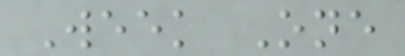Week One
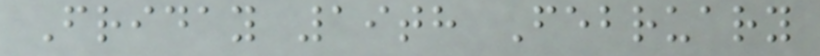Friday 19th February
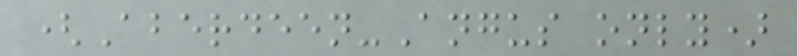(Aberdeen-Angus only)
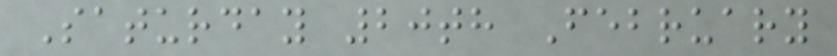Saturday 20th February
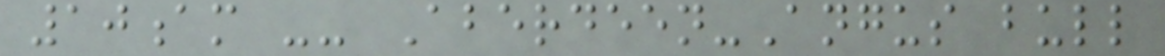10am -- Aberdeen-Angus bull
